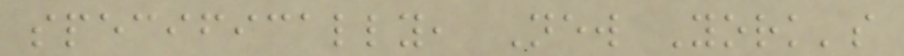specifically, New York's
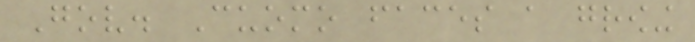Gov. Cuomo faces a growing
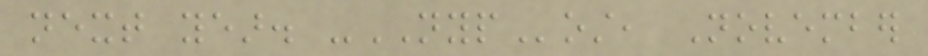next year. -NYPost, November
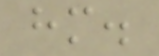him.
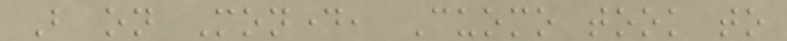But on Monday, Cuomo took to
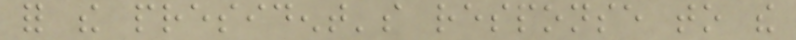for the president's response to the
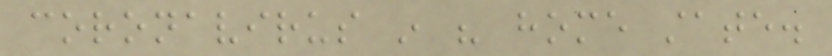coronavirus in his home state.
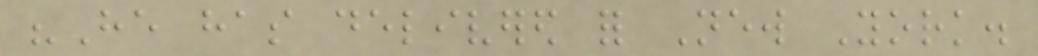"He has delivered for New York.
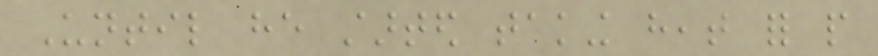Until he started taking heat for people
